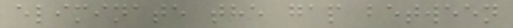eliminate the gap between
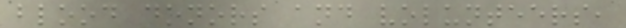blood donors and volunteers,
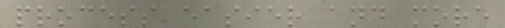process easier and more
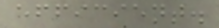efficient.
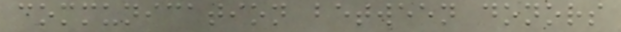communication between donors
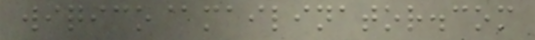wiqico@mailinator.com
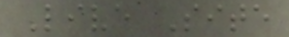Live Site
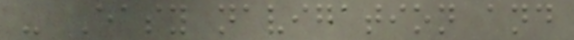- Easy navigation and
